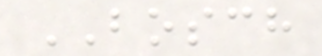BOSCH
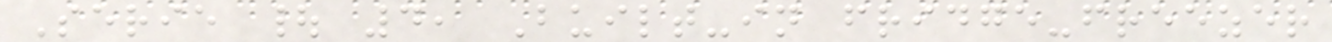Serie | 4, Built-in fridge-freezer
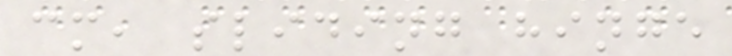cm, sliding hinge
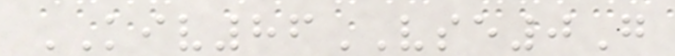KIV86VSE0G
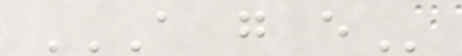A G E
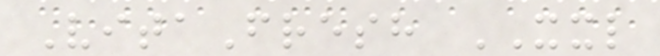VitaFresh XXL
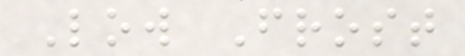Low Frost
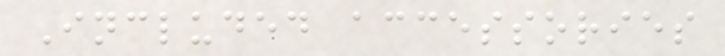Included accessories
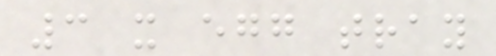3 x egg tray
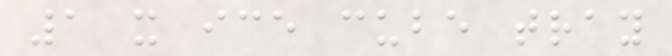1 x ice cube tray
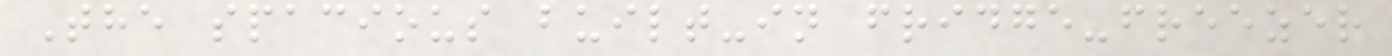The spacious built-in fridge-freezer
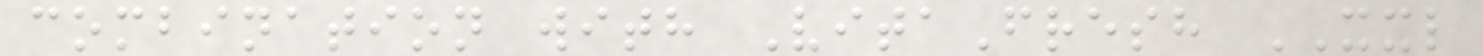combination with VitaFresh XXL
